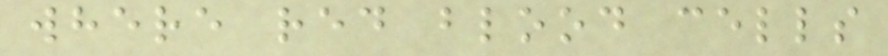where red blood cells
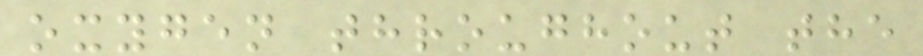oxygen throughout the
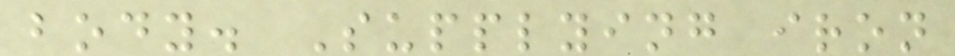body. Supplying iron
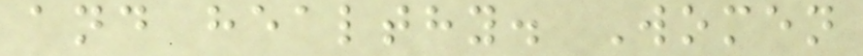and healthy. Women
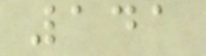141
